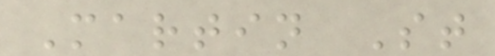Martin St
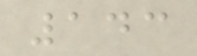143
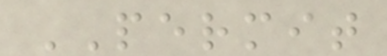PERMIT
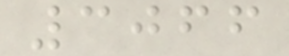3066
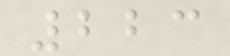223
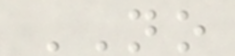NO
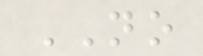NO
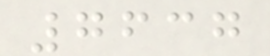7637
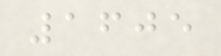1605
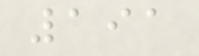191
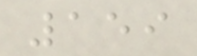159
